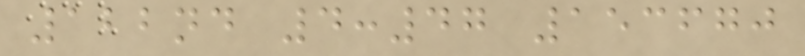122nd 4:47 153670
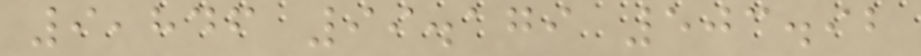9,846 99.179 503.92
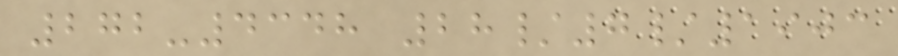272-4348 28/7/1903
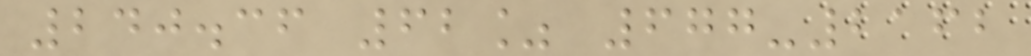240.36 62% 677-2162
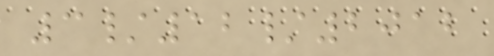3/12/2012
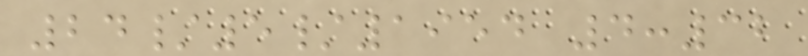24/5/1954 4:32
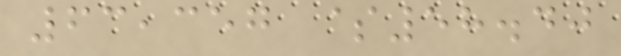63,357 $58.40
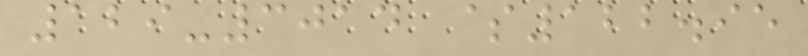129-3014 $122.95
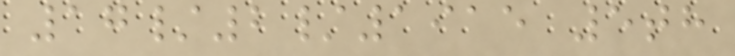17/2/1915 5th
